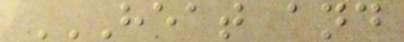HEAT AND
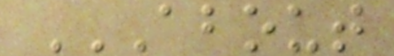ABOUT
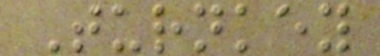Turnkey
